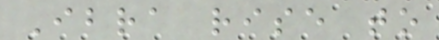Ibra rise to
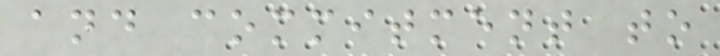and commitment to
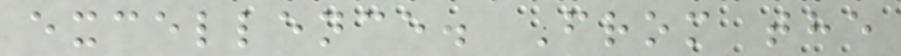excellence. From the
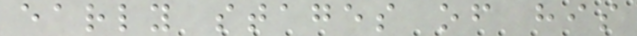early stages of his
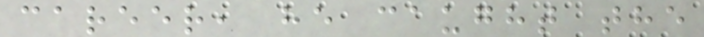career, he caught the
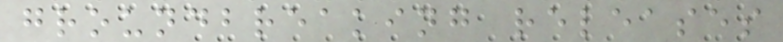groundbreaking releases
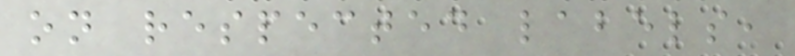on respected labels,
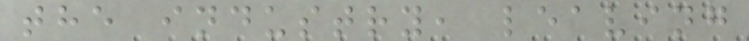the industry, leaving
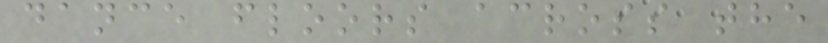dance floors across the
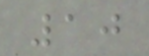10
